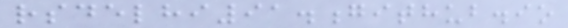rsdelhi91.github.io
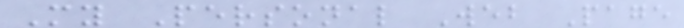My Personal Web Page
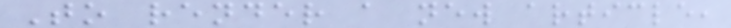To render a new article,
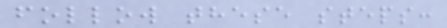follow these steps:
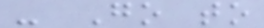- Go to
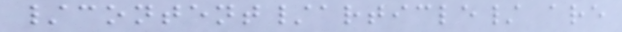/content/article/ are
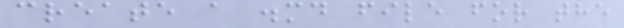create a .md file for the
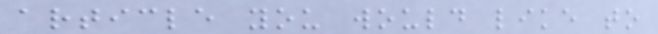article you would like to
